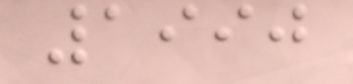1990
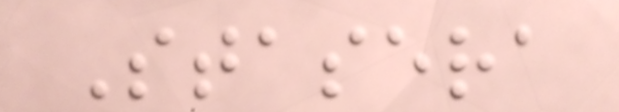Stasera
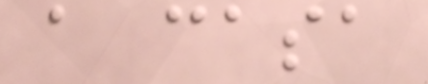a casa
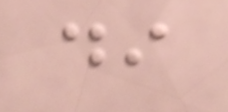di
